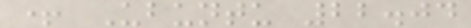+ Ubuntu 22.04
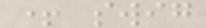+ swig
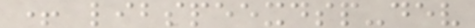+ libspeexdsp-dev
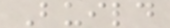Build
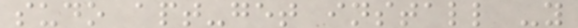sudo apt-get install -y
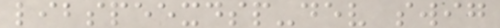libspeexdsp-dev swig
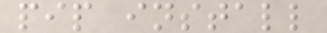pip install
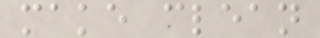make clean
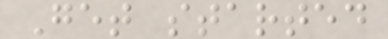Get started
